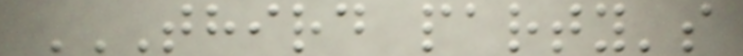THIRD PARTY'S
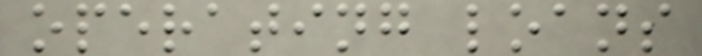operating loans
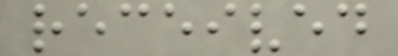received
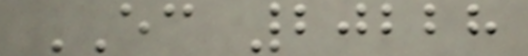EC 20228
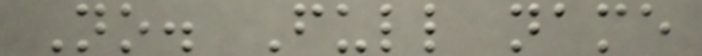No. Full name
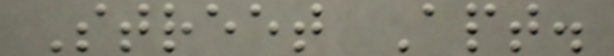Street Apt.
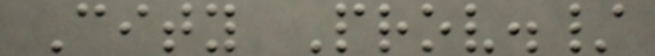City Prov./
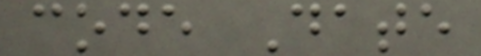code Date
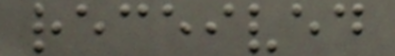received
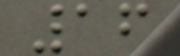16
